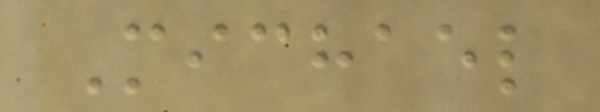Michael
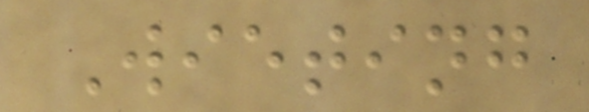Wieting
